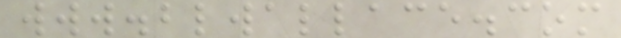www.blwallace.com
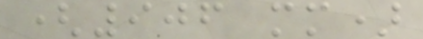(906 mm)
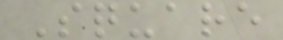Square
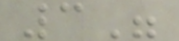3"
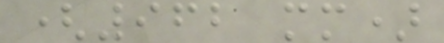(962 mm)
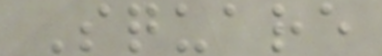Square
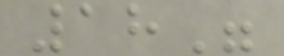18"
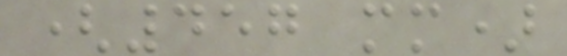(457 mm)
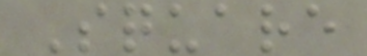Square
